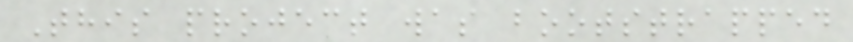This project was bootstrapped
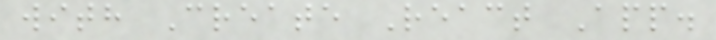with Create React App.
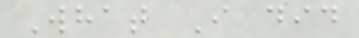What I did
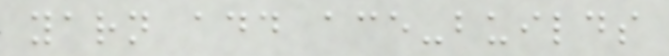yarn add ace-builds
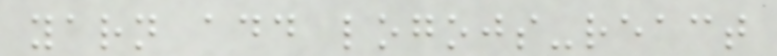yarn add logojs-react
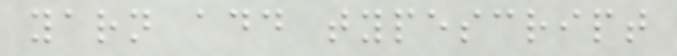yarn add typescript
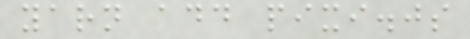yarn add pixi.js
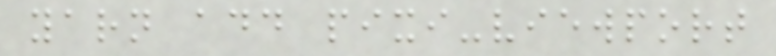yarn add pixi-viewport
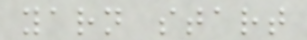yarn start
